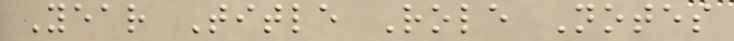Year Title Role Notes
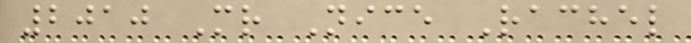2010 Mr Nice Rachel
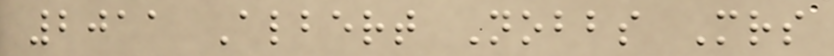2011 Albert Nobbs Mrs
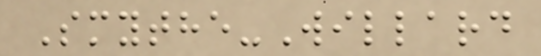Smythe-Willard
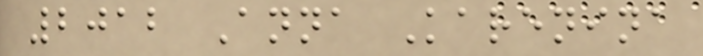2012 Anna Karenina
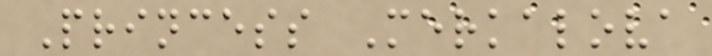Princess Merkalova
